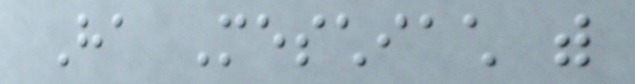Ha Meschiach with
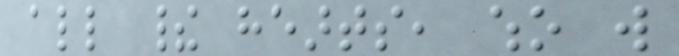all their hearts, who will
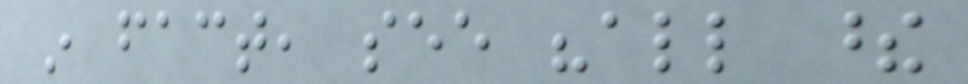in fact, see "all these
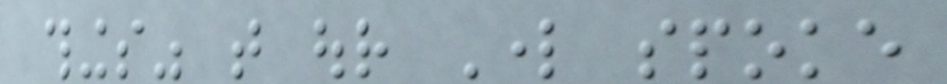things" that our Lord spoke
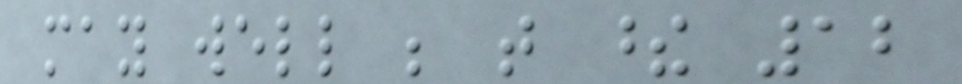may well be that these 12
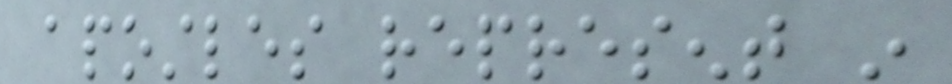apostles represent in
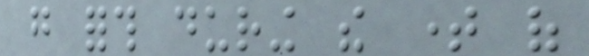go forth during the time of
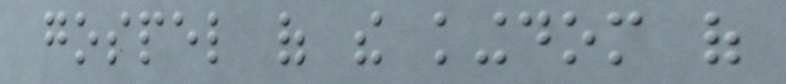gospel of the kingdom of
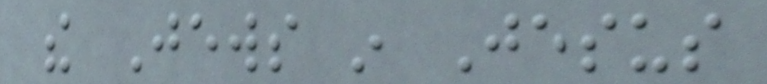the Jews in Jesus
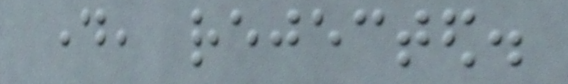day, rejected.
